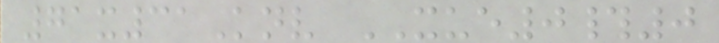71x31Knv XUE0#0
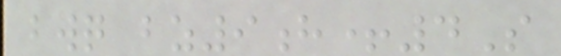bwq bz9h+4S
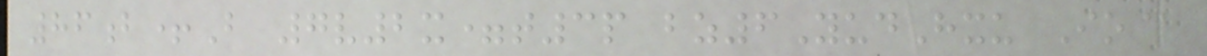86b+B 7v2x=t3p bz6YudHxu Io@
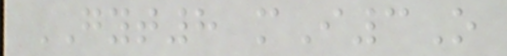GYT8 mI3O
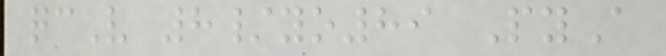qcV 8/yo89 PyA
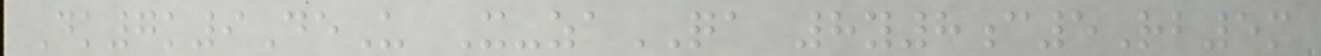Dk7k9DeU X-zaQA 8y8c5Rb5m
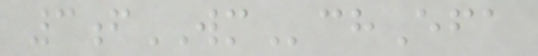3fWMchEfa
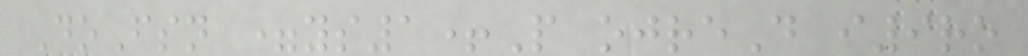DoFsn =ys1+P ojreD i9ro
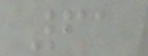61
